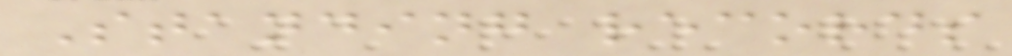Standing records
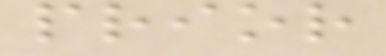prior
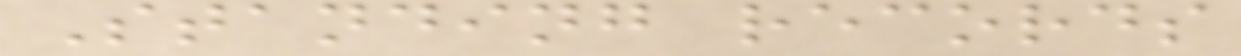Standing records
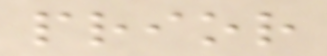prior
